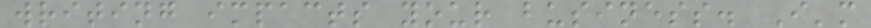writing impacts your business. I'm
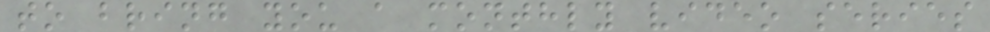to bring you a monthly video series
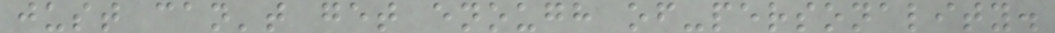just can't get enough of-personality.
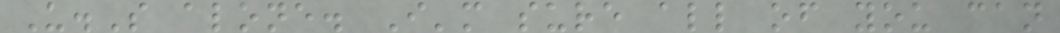U.S alone. I'm sure all of you can
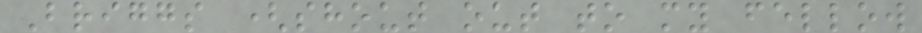Briggs (shout out to my fellow
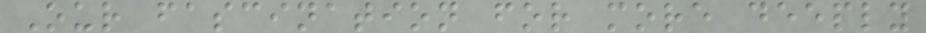Our fascination for more deeply
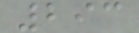293
